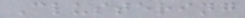Clustering
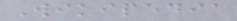Wikipedia
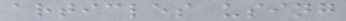articles using
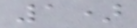1)
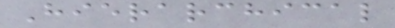Hierarchical
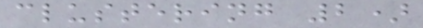clustering 2)
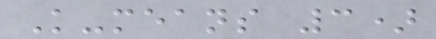K-means 3)
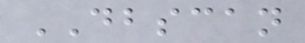DBSCAN
